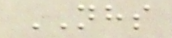NHS
